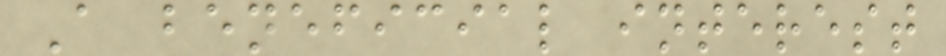A beneficial interest
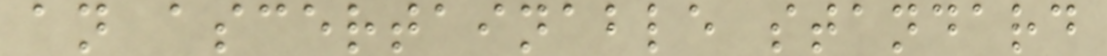an ascertainable standard
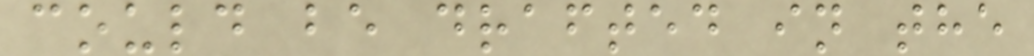could be drafted in the
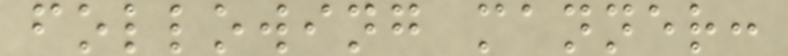following manner:
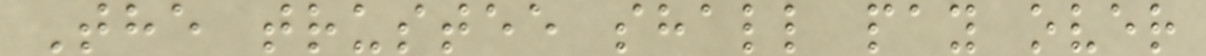The trustee shall pay over
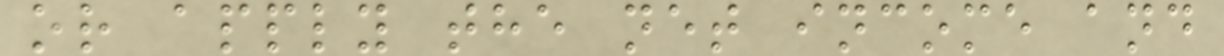or apply the net income and
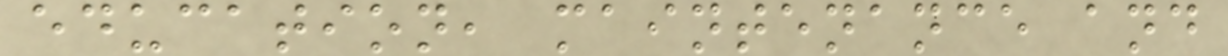education, maintenance and
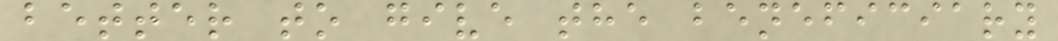better to give the beneficiary
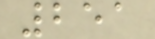251
